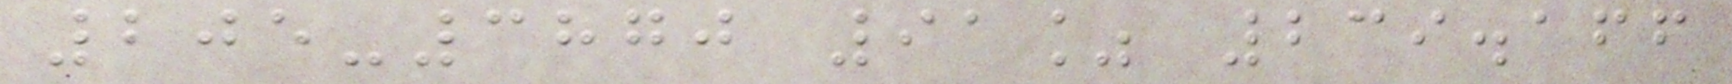205-3870 91% 239.166
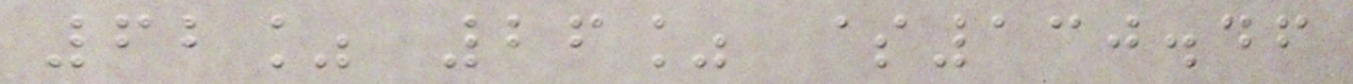62% 26% $130.46
